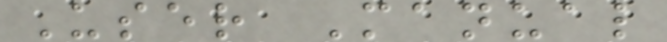User Manual
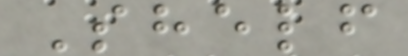Shelf
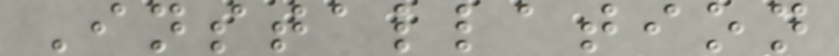Installation
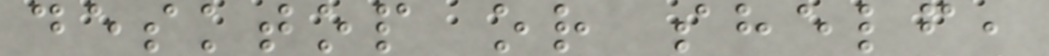desktop or shelf,
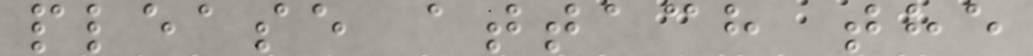please attach the
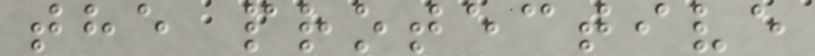the protective
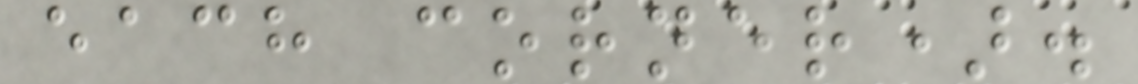each corner).
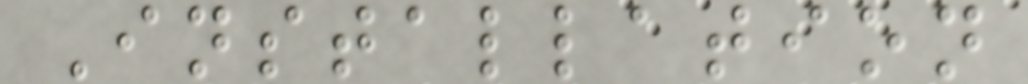Installation
